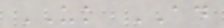UK AD
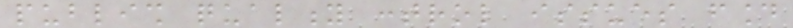publish quality control issues found
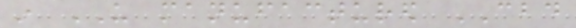in US manufactured CBD
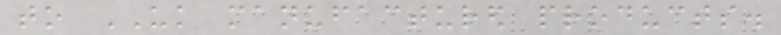to UK manufactured products.
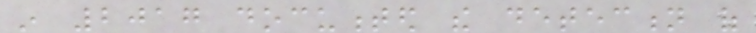in 2017 documented the detection of
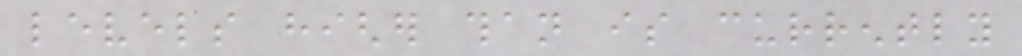levels higher than is currently
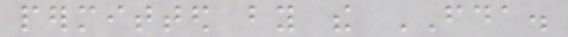permitted by the FDA.
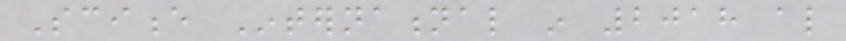Science International in 2018 also
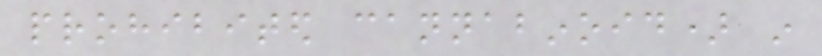prohibited cannabinoid) in
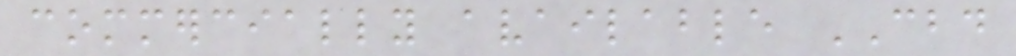commercially available CBD
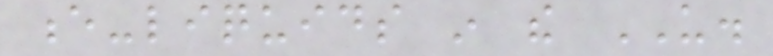e-liquids in the US.
